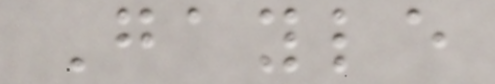Gayle
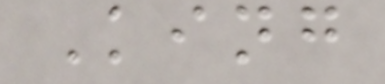King
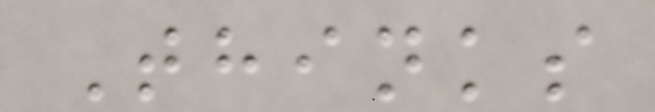Thinks
